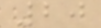20
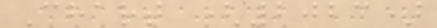Chart (2023)
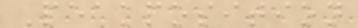Peakposition
